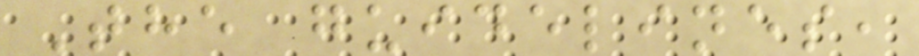The guidelines,
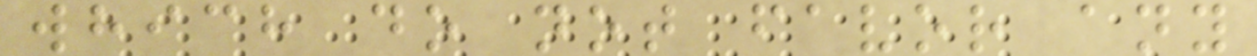which do not favor any
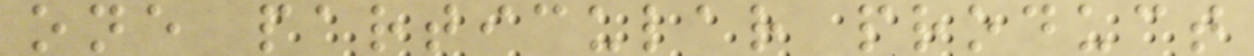one particular product
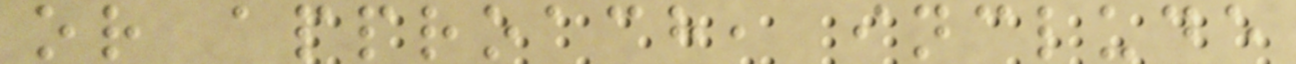or approach, include
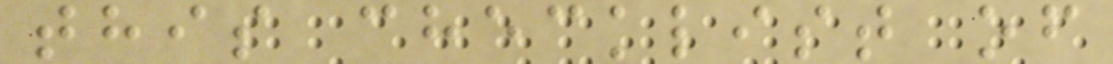this checklist of
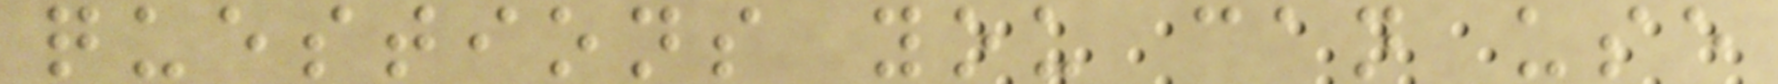questions you can use
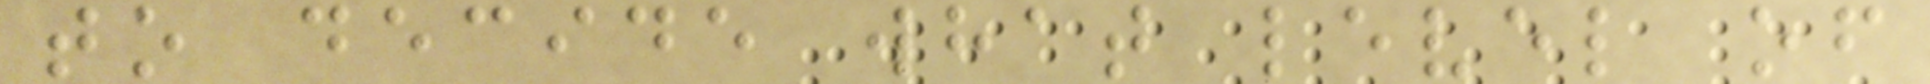to decide what level of
